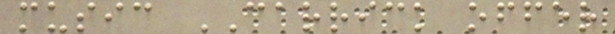music CARRICK offer
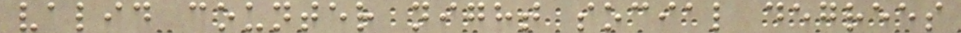valid counter night social degrees
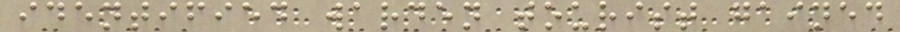identified warden tourist gained
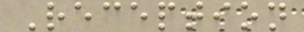Reception
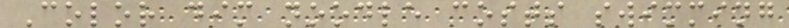Color dim noodle costs swimming
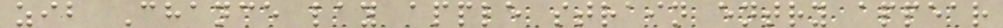zib Chance lay apple strain entry appear
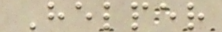Helper
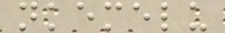nkemelu
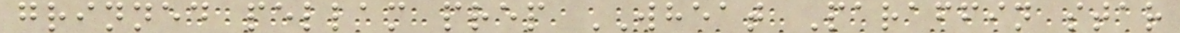grinned pellam prep WHEAT Paraffin star
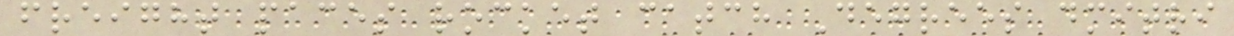freight paces rocket catch Degrees dmitri
